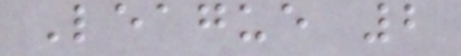League 2
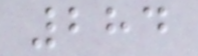284
